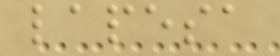lapesa
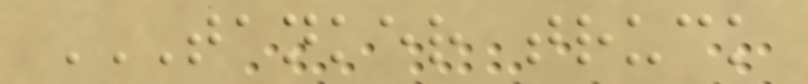TANKER TRUCK
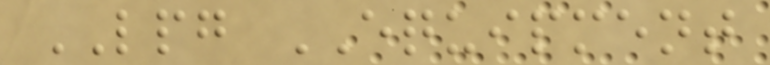LPG EQUIPMENT
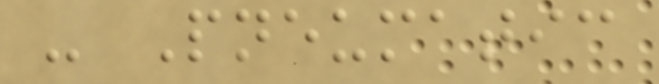- Pneumatic
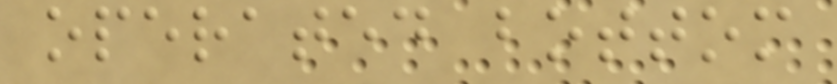operated bottom
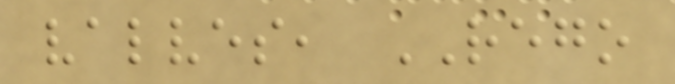valves, REGO
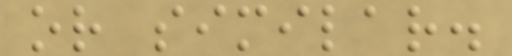or similar.
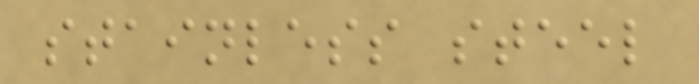stainless steel
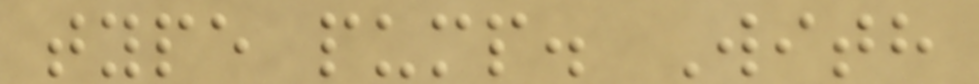type pump. With
